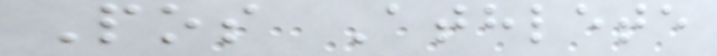Pos Athlete
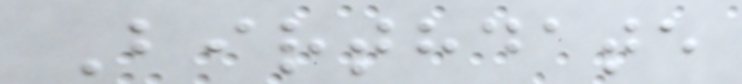Birthdate
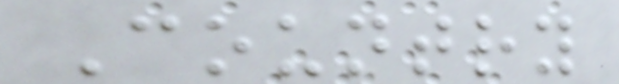Country
